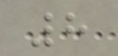8
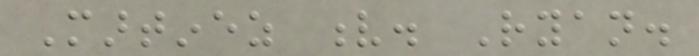Martinez v. Ryan.
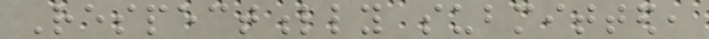Respectfully submitted,
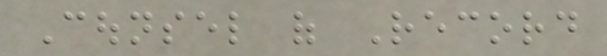Counsel of Record
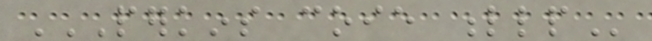PERKINS COIE LLP
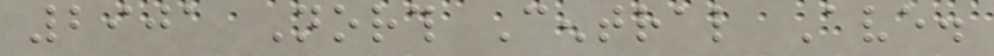2901 North Central Ave.
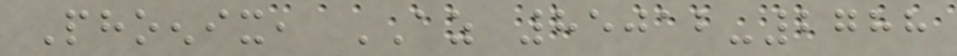Phoenix, AZ 85012-2788
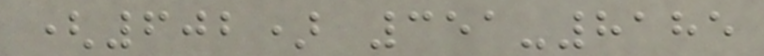(602) 351-8185
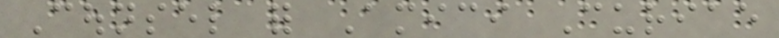Counsel for Amici Curiae
